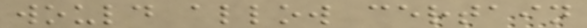would allow certain
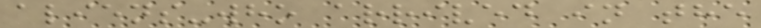aliens-who arrived in the
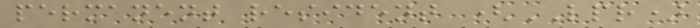permanent resident (LPR)
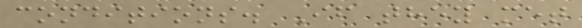conditions. If they met
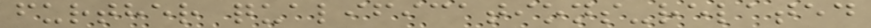further qualifications-related
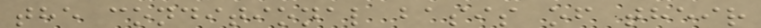the conditional basis of their
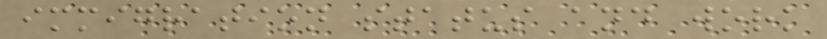immigration status and work
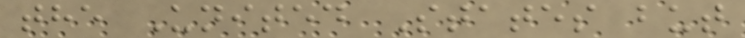the United States but
